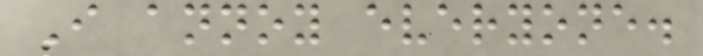I annoy everyone.
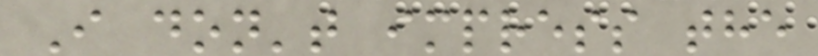I don't impress the
